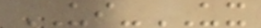UI-UX
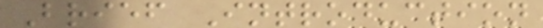Brief Introduction
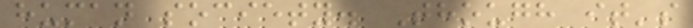human society. Though it's
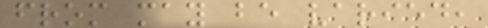from may be varied,
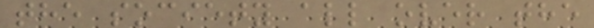the society all over the
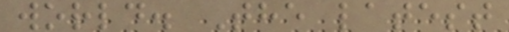world. The latest
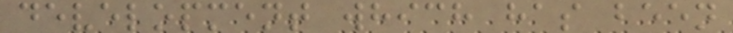development which has been
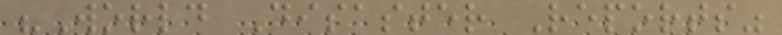"World Disaster Reports"
